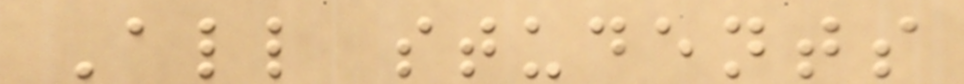All students
